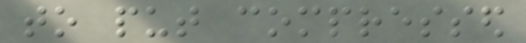to put compressed
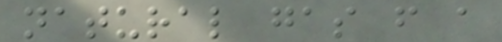natural gas from a
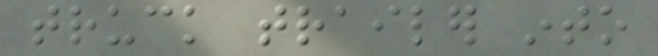truck trailer into
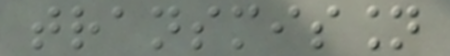transmission
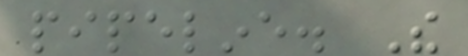pipeline. The
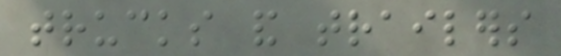trucks and trailers
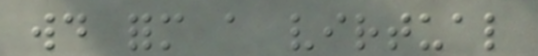would form a virtual
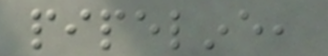pipeline,
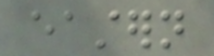eastern
